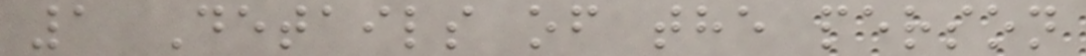1 Details of the person
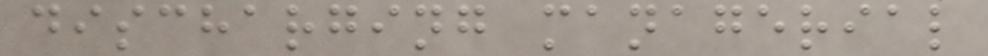discharging managerial
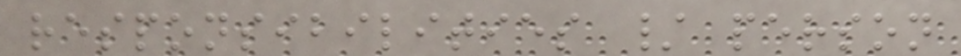responsibilities / person
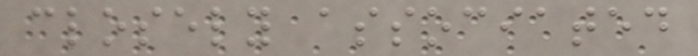closely associated
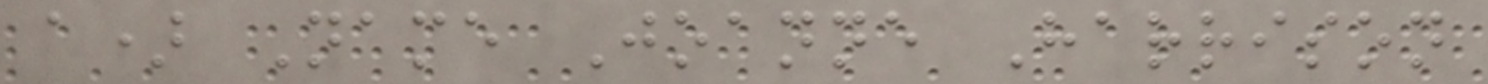a) Name Joanne Harrison
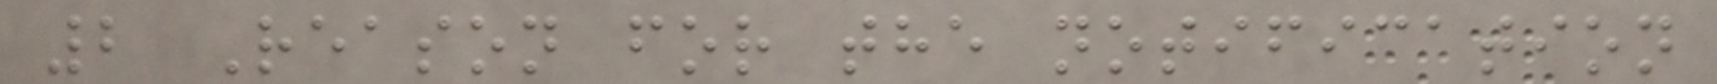2 Reason for the notification
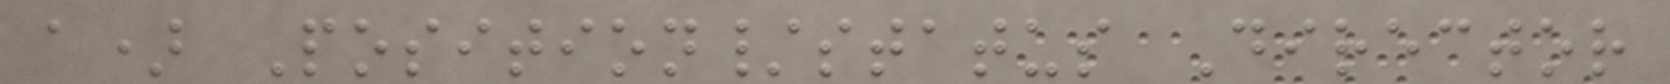a) Position/status Director
